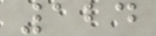124
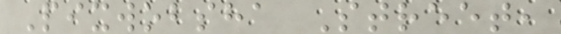Pixwobsha Street,
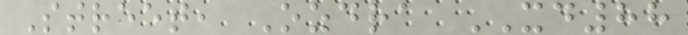Street, Ozdra XD88
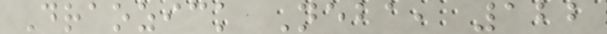Draozick Neba, 122
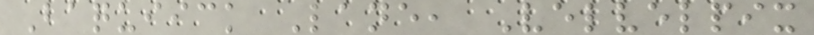Baquiick Lane, Velvelpix
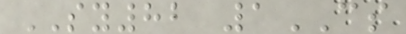SY82 1CS
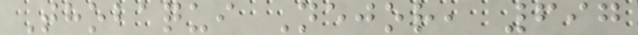Thobaqui Nejor, 697
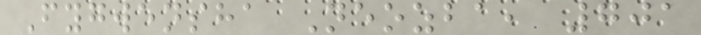Fygwensha Neozba, 701
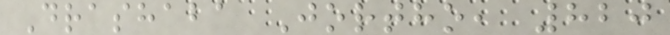Drashaba Jortho, 820
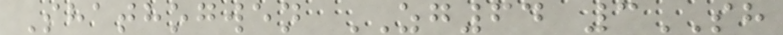Shathogwen ZG64 3SH
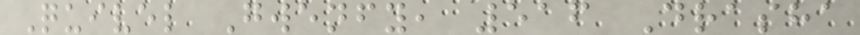Quivel Gwenfy, 516 Drasha
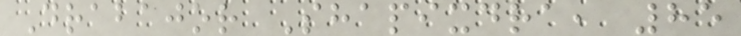Drabajor Shapixdra, 85
